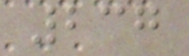237
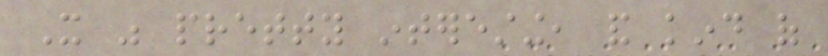It was pretty interesting, and kind of
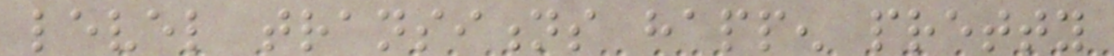level transitions happen pretty
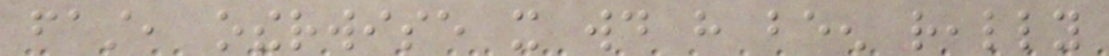fast, otherwise it would have been really
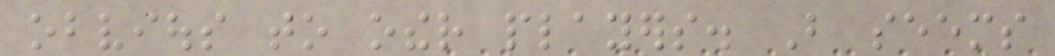obvious to other players. But seems
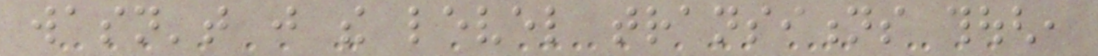wasn't just the level transitions though,
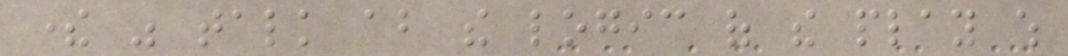there was talk about the logic of the play which
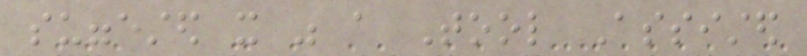suggested it was a Tool Assisted
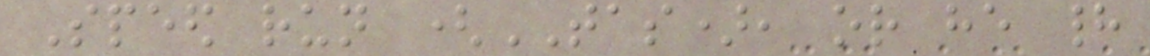Speed run (TAS), or he had
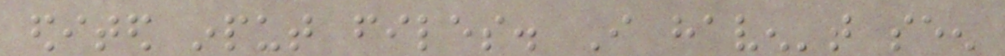edited input files. I haven't seen
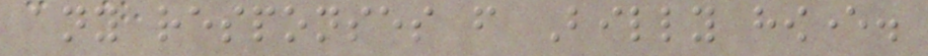any responses from Billy however.
